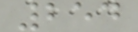254
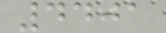4401
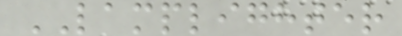LAMPLIGHTER
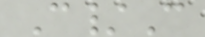C/C
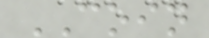COIN
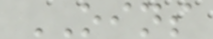OINS
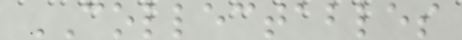COLLECTABLES
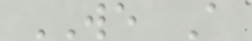WE A
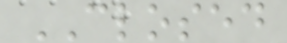CLOSED
